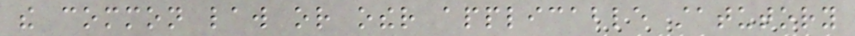the common law or other applicable statutory
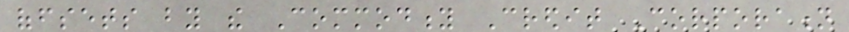offsets by the Commodity Credit Corporation
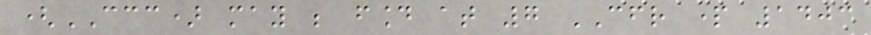(CCC) may be found at 7 CFR part 1403
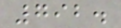792.
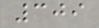309
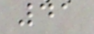41
